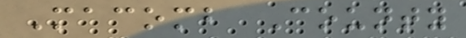Macomb County
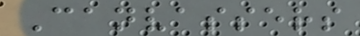Canvassers
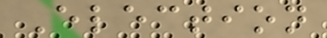Election
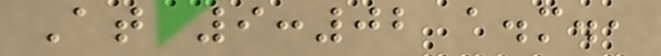At 9:02 a.m.,
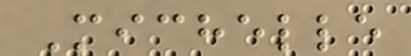Michelle
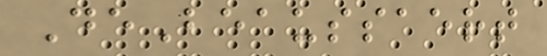DeBeaussaert
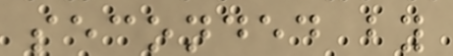seconded by
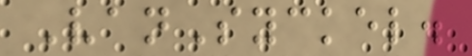VanSyckel.
